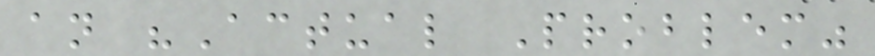an "Actual Problem"
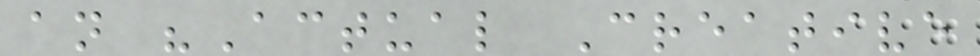an "Actual Creative
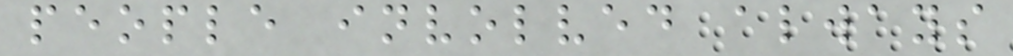people involved always
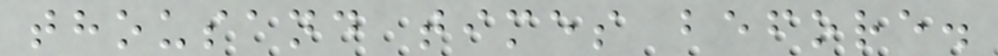thousand times before.
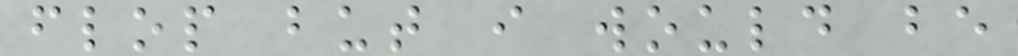flop but i would be
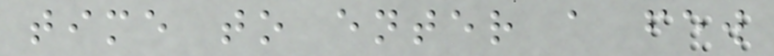time to enter a few
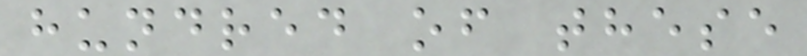hundred of these
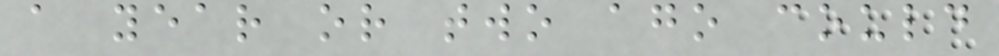a year or two ago could
